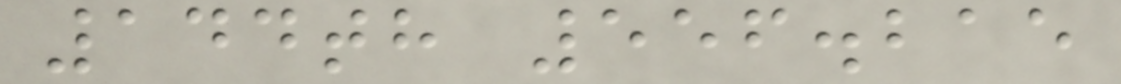144th 556.215
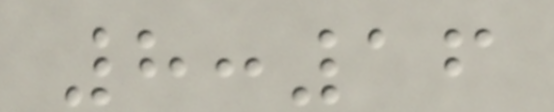8:16
